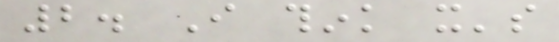2. I think it's
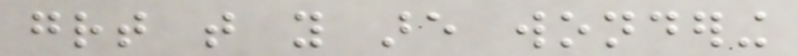great that you are wondering
